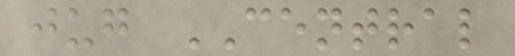jug CENTRAL
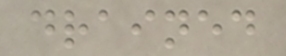drained
